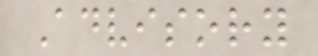Advisory
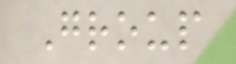Group
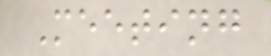Meeting
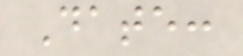Date:
